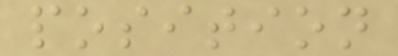position
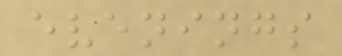evenings
